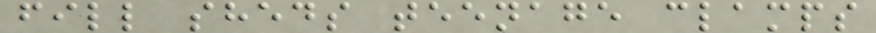fill sheds teenage clamps
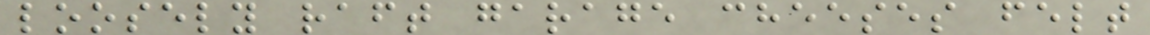loosely raft garage cheeses felt
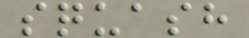squash
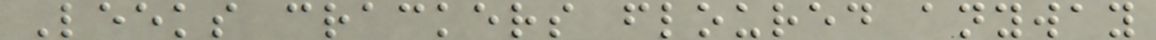Leeks crackers floured anyway
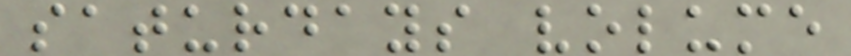saturdays volume
